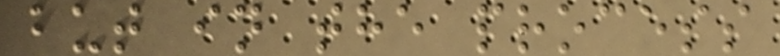but in the process
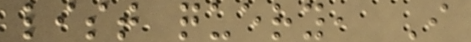list query, I
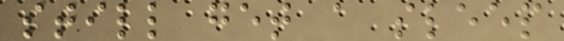still get a sleep
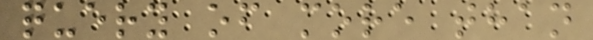query of more than
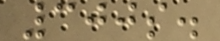300s.
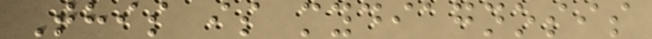This is mydiagnosis
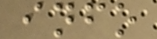info
